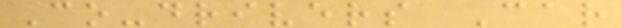Co-drivers Car
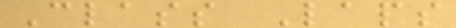Class Laps
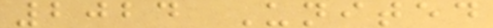2024 United
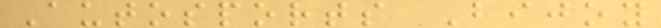Autosports Bijoy
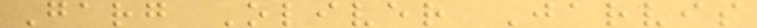Garg Oliver Jarvis
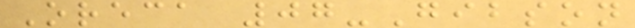Oreca 07-Gibson
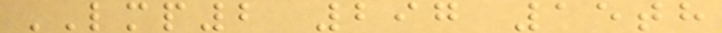LMP2 297 15th
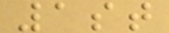1st
